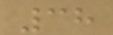38
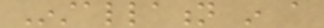Installation in a
